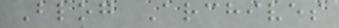Blog Archives
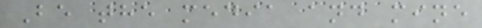Be the media and mine
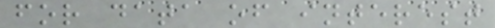for data of interest
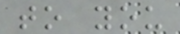to you
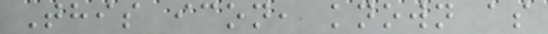This icon, known as
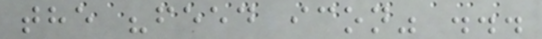the "feed icon" ...
